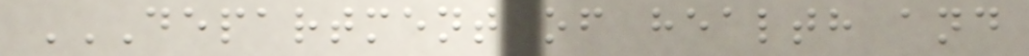DEPARTMENT OF HEALTH AND
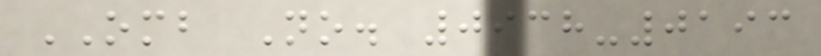OMB No. 0938-0193
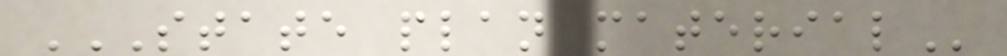STATE PLAN MATERIAL
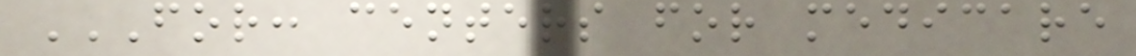FOR: CENTERS FOR MEDICARE
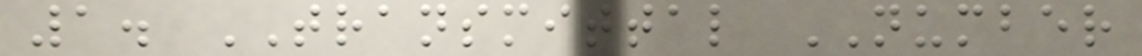1. TRANSMITTAL NUMBER
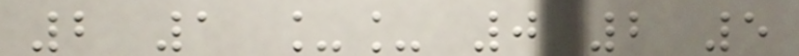2 1 __ 0 2 5
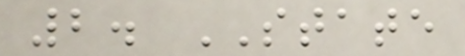2. STATE
